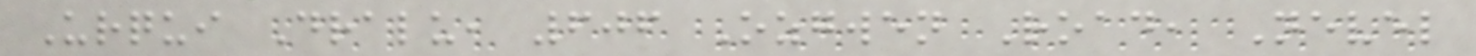Urqui Dralu, 606 Ozgwen Road, Nevel
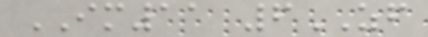IM11 6ZF
